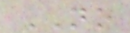NO
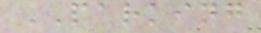PARKING
